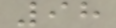98
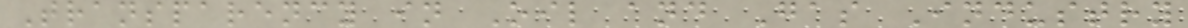Transparency in Oil and Gas Industry
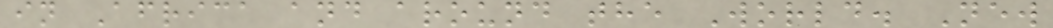in Africa and around the World. New
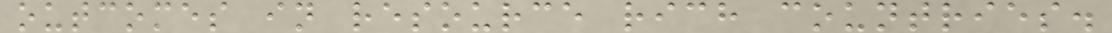outcomes in resource rich countries.
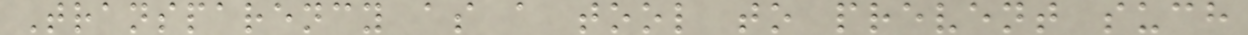Transparency as a tool to prevent such
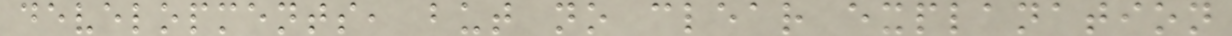developments, but no clear explanation
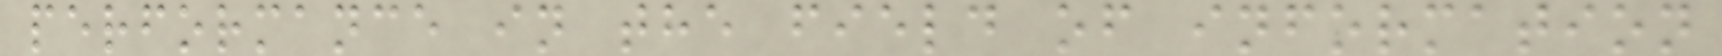performance in the field of information
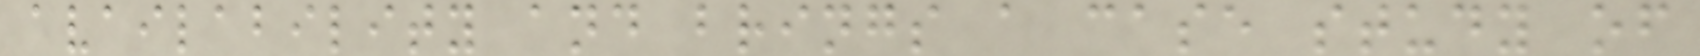availability and brings a case study of
